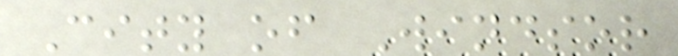City of Windsor
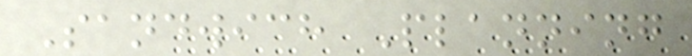Sandwich Planning
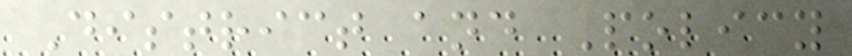District and Policy
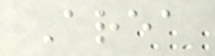Area
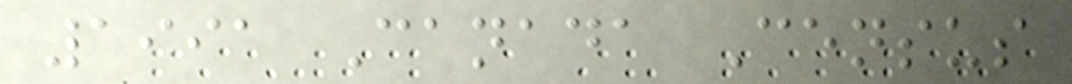1991 Canada Census
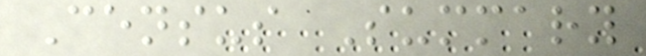Census Summary
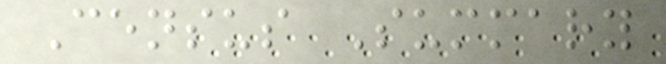Census Summary
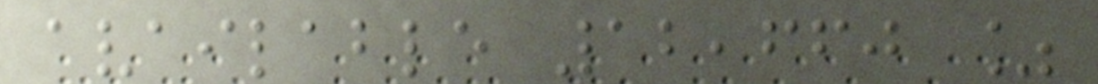available 12,660 %
